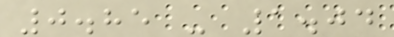0.85 - 1.04
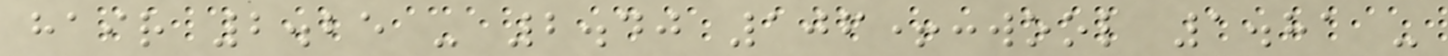hair 2.25 - 2.40 106+:wool 1.81 -
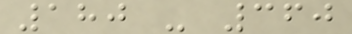180 - 360
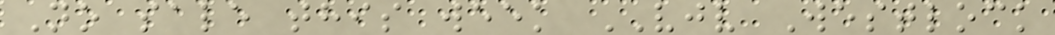No sale this week VJV Westlock
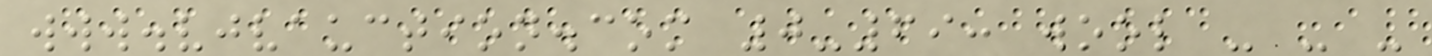www.vjvauction.com 0-69: wool - - -
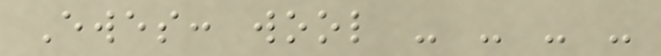Ewes: wool - - - -
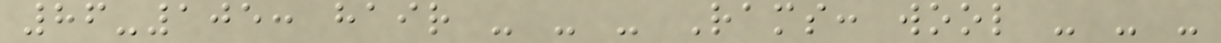86-105: hair - - - Rams: wool - - -
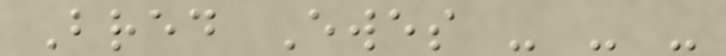Bred Ewes - - -
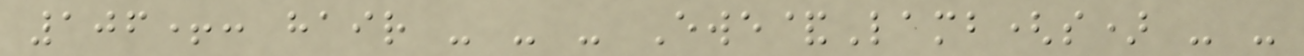106+: hair - - - Ewe&Lamb(s) - -
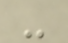-
